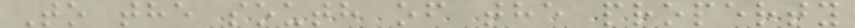To the south of the property
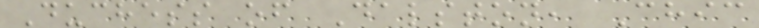Duchess of Dalston, Chic
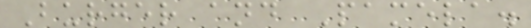Burger and Pamela.
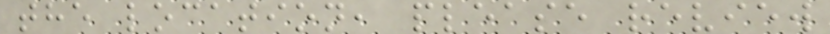the location, please review
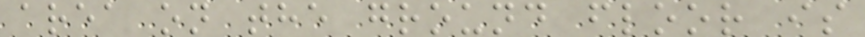area on the ground floor is
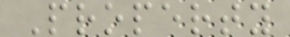Property
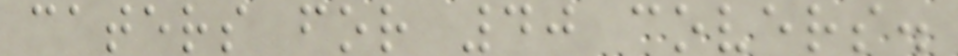caters for 40 covers.
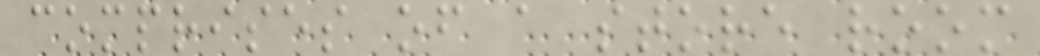comprises of a store room
